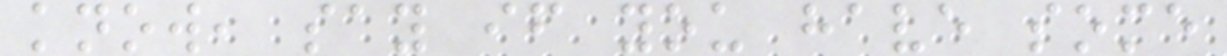know, say if you have some
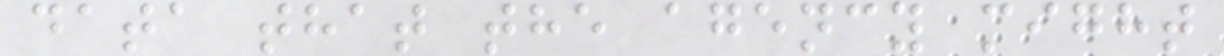data that the agency might
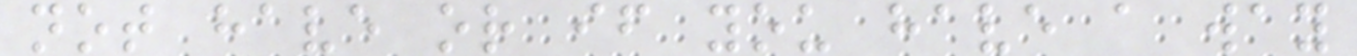not have or if you have a way
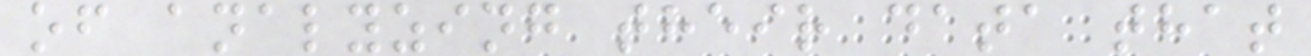of analyzing their data that
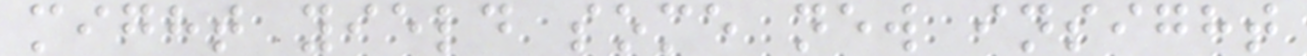might yield some new insight
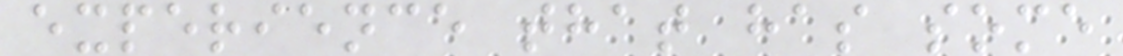experience that has some
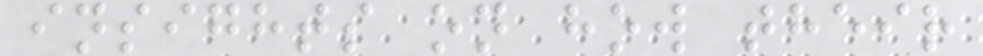insights on how their
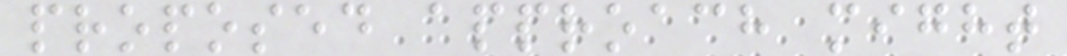proposed approach might
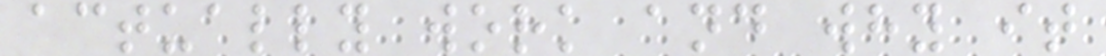actually work and why it
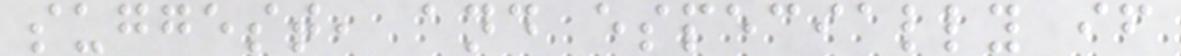suggest, and especially if
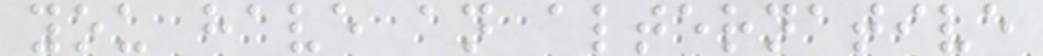you have an alternative
